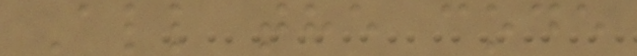All the code
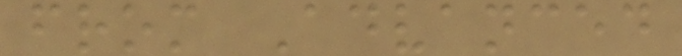from Advanced
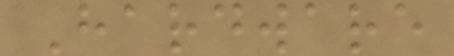Hardware
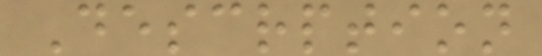Descrption
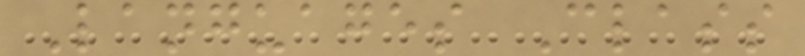Languages Class
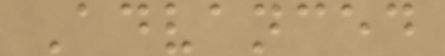Advanced
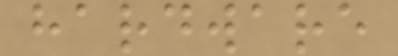hardware
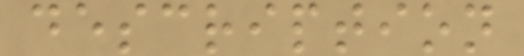description
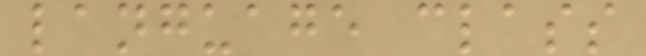language class
